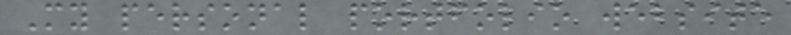My personal portfolio website
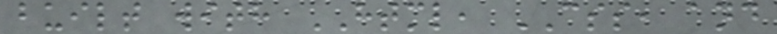built with HTML, CSS, and
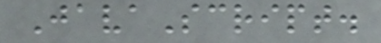JavaScript.
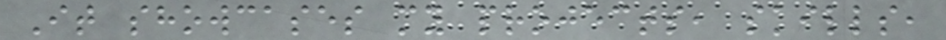It showcases my projects, skills,
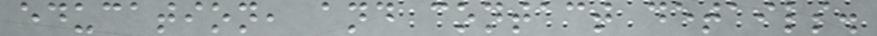education, and contact details.
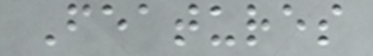Features
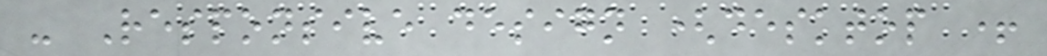- Responsive design (desktop +
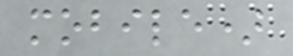mobile)
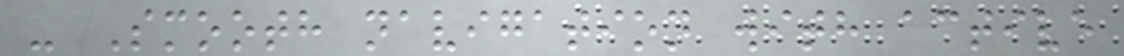- Smooth navigation with active
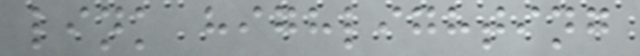link highlighting
